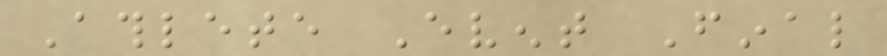Athlete Event Final
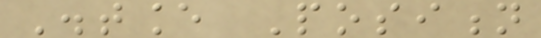Distance Position
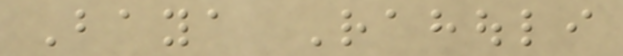Baya Rahouli
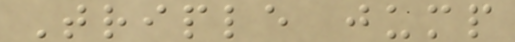Triple jump
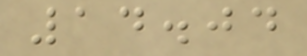14.04
